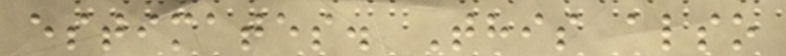estimates. This also
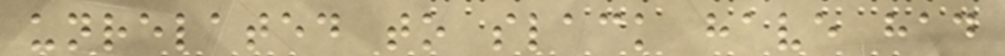unrelated to slack have had
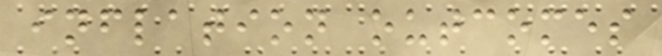inflation outcomes
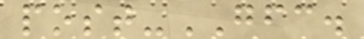post-GFC.
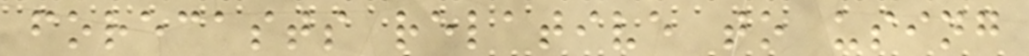forecasts relative to using
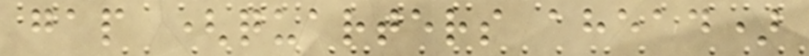gap (quarters ahead)
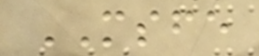MSFE
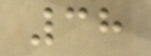38
